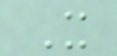It
